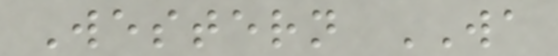Western WA
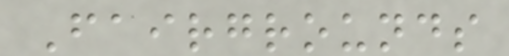Fairgrounds
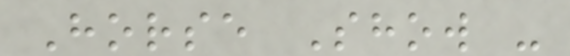Horse Show -
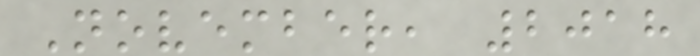November, 2018
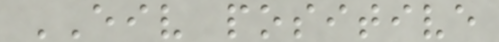EIV positive
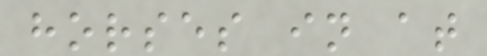horses in at
